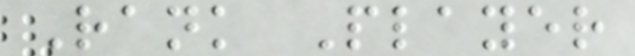Rank Player
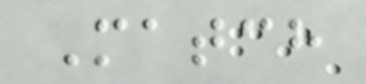Match
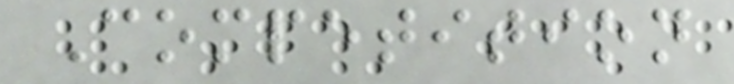Competition
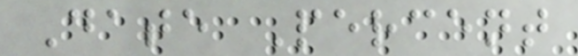Date Percent
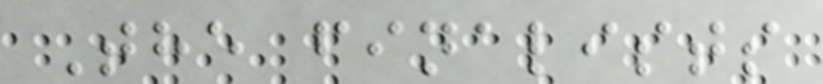The finalists
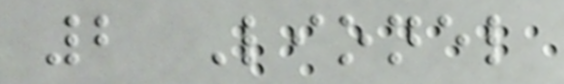2 Lionel
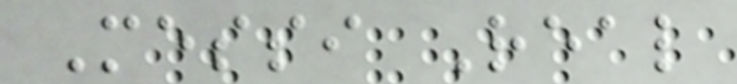Messi Real
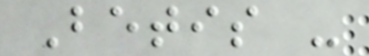Betis -
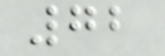72
